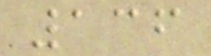136
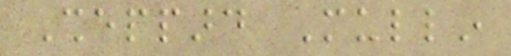Sheppard Mullin
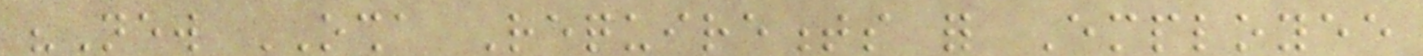"New OSHA Requirements for Employee
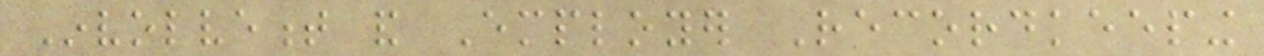Involvement and Employer Recordkeeping
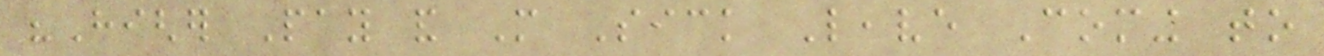"Higher Pay and More Sick Leave Coming to
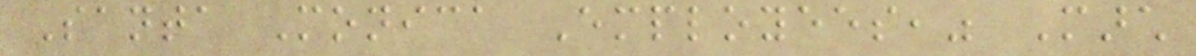Santa Monica Employees," March
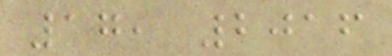17, 2016
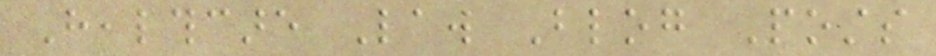Healthcare Law Blog Posts
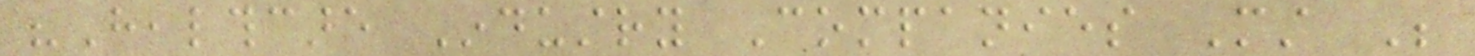"Healthcare Industry Companies Must Be
